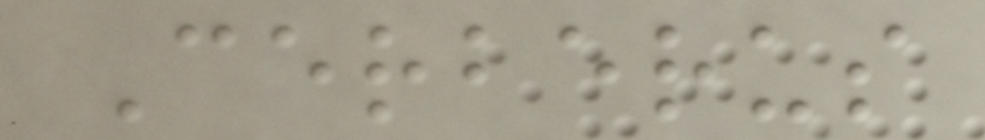Cerberus
